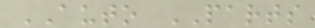AUTO PARTS
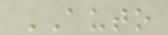AUTO
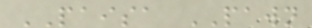PAISA PAWN
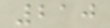210
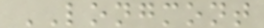LONGMONT
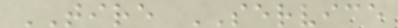TIRE SERVICE
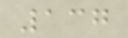137
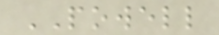POWELL
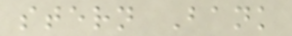stern Bank
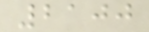2100
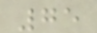75
